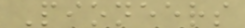Pioneers
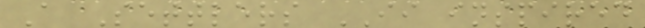A Settlers II inspired
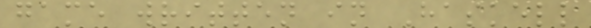game written in Haskell
